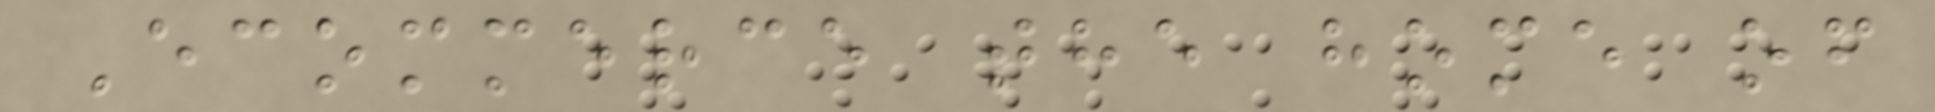Ecommerce the home of
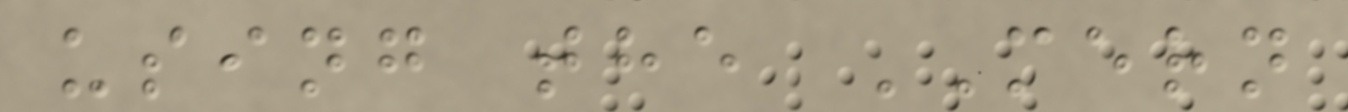using the MERN
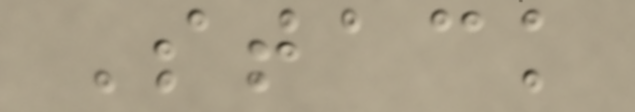Stack
